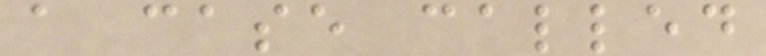a case called
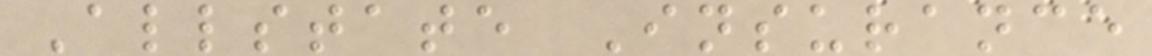Allstate Insurance
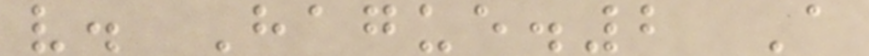v. Hague.2 A
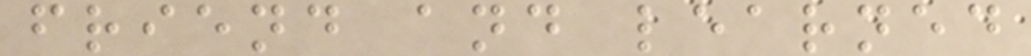friend and learned
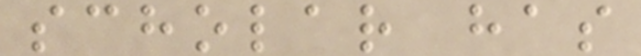scholar has
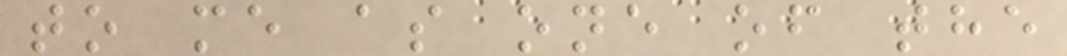to me as one of the
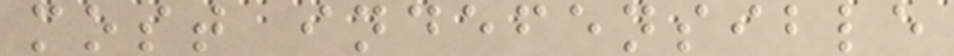most indefensible
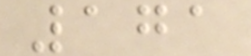171
